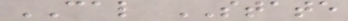CAL STATE
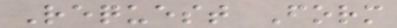Request Form
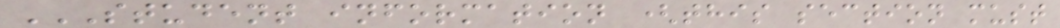STUDENT INFORMATION (THIS SECTION MUST
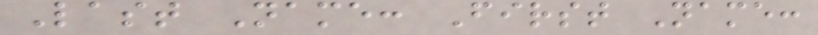Last Name: First Name:
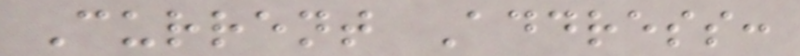Current Address:
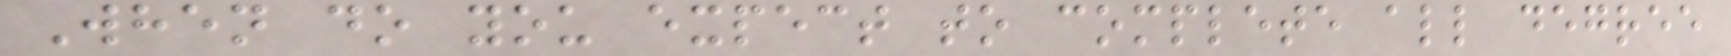When do you expect to complete all degree
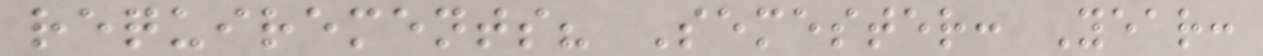requirements? Semester: Year:
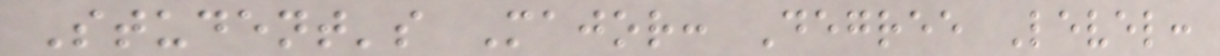Student's Major: Degree Level:
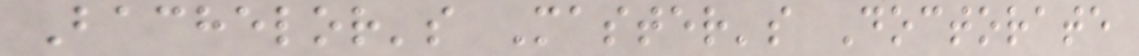Bachelor's Master's Doctorate
